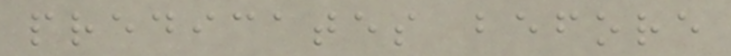predicates before
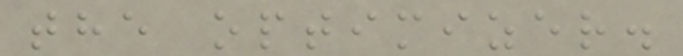the optimizer.
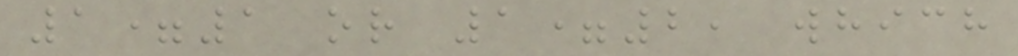1=1 or 1=2, which
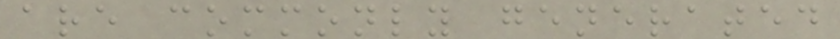are commonly generated
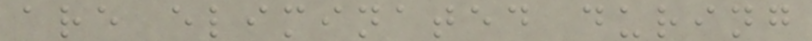are eliminated during
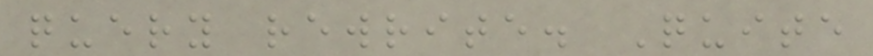query rewrite. Quite
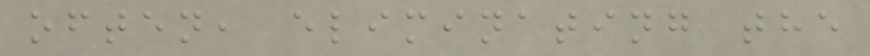often, eliminating the
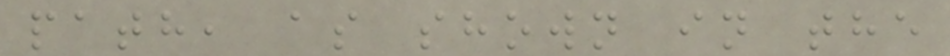path, as shown in the
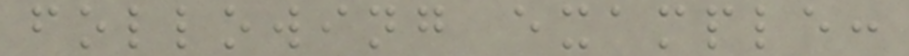following example:
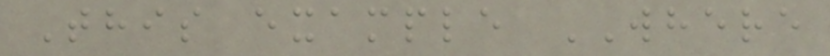This example WHERE
